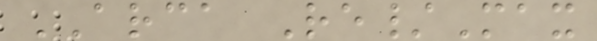ARCA Re/Max
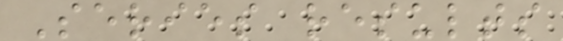Series results
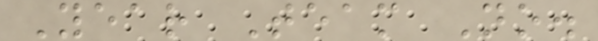Year Team No.
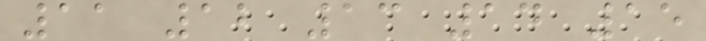11 12 13 14 15
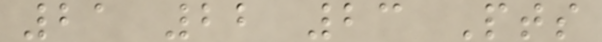21 22 23 Pts
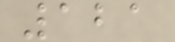121
